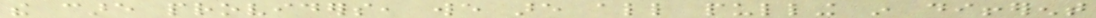the care providers, we are all pulling in different
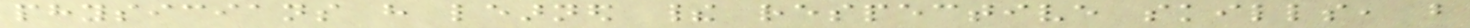physicians have learned their respective skills, but
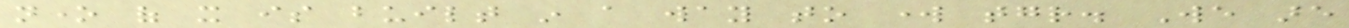none of it is built in a way to work together. We are
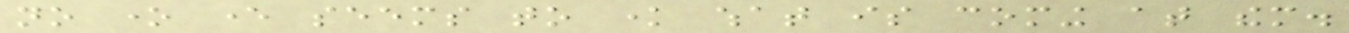no one ever seems to know what is coming at them.
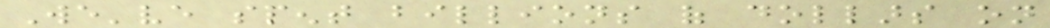We've spent billions of dollars on
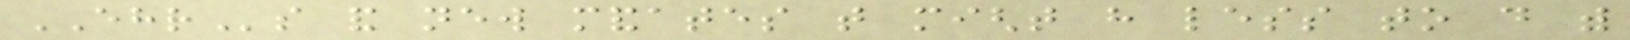EHRs and new mandates that might have less to do with
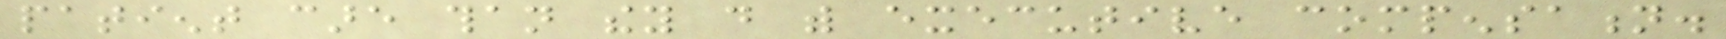patient care than they do with executive compensation.
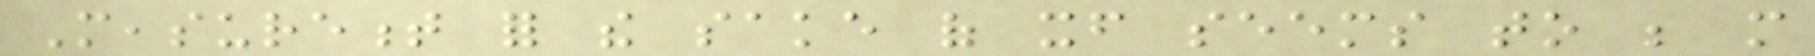Measurement for the sake of itself seems to be more
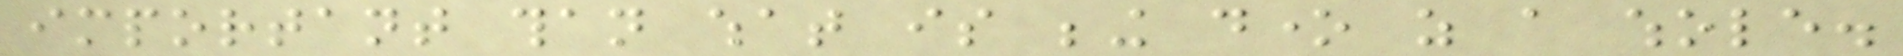important than what is being done as a whole.
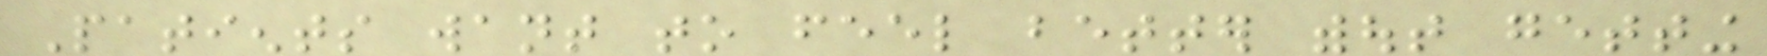Patients want to feel better without getting
